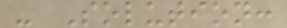- Solution:
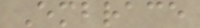Embrace
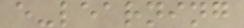e-learning
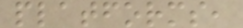platforms,
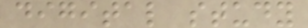digital study
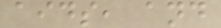aids, and
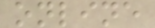online
